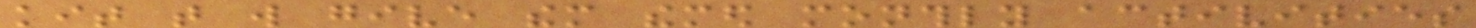kit that will give them themed monthly activities
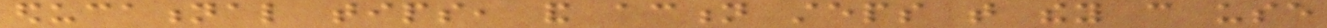educational tips, and action steps that they can use
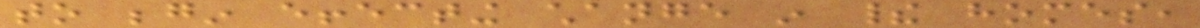to begin effecting change in their homes,
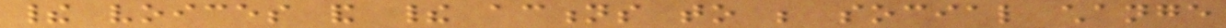their voices and their actions to be social change
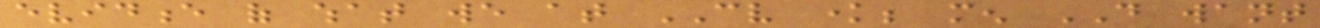evidence of what we at CV know; men DO want
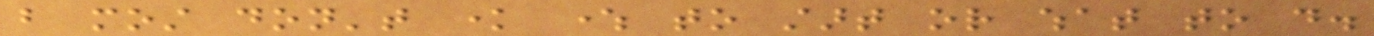but most don't know where to start or what to do.
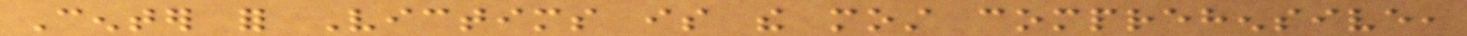Center for Victims is the most comprehensive,
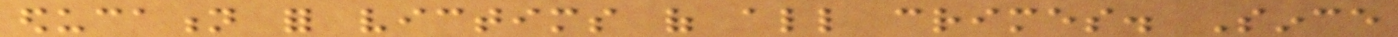education for victims of all crimes. Since
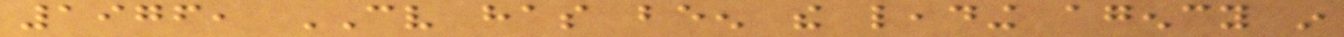1976, CV has been the leading agency in
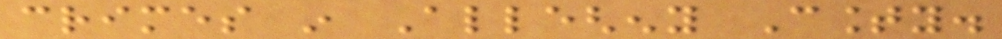crimes in Allegheny County.
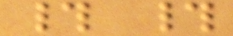# #
